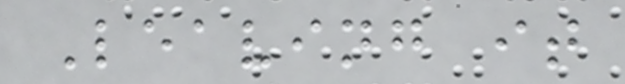Leaving it
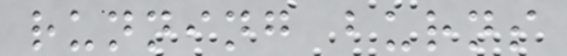running burns
